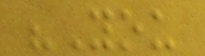"You
